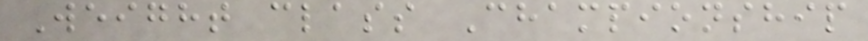Weight class Championship
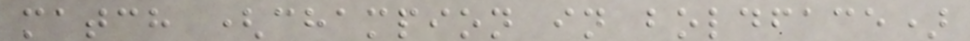match (champion in boldface)
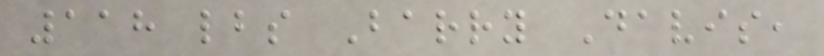118 lbs Barry Davis,
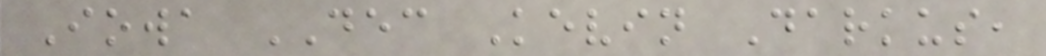Iowa DEC Kevin Darkus,
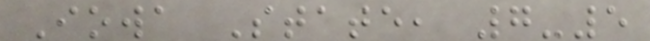Iowa State, 7-5
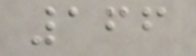166
